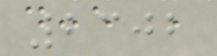2302
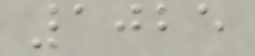1025
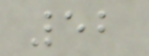52
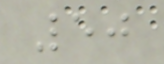50
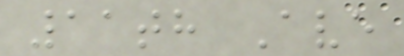11th Ave
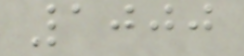1000
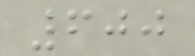600
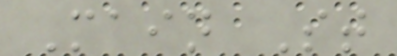Main St
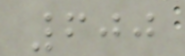600
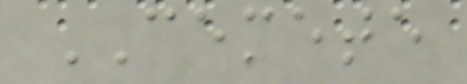CEMETE
